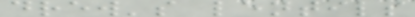drew's lentils
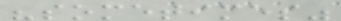"sometimes"
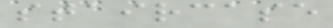staircase
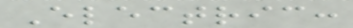Electric:
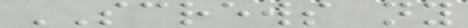SCREWS ny
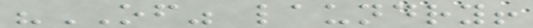"OF" laundry!
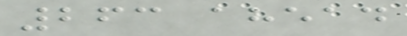263 ahead
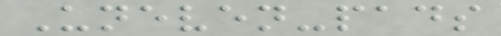Uneven-pads
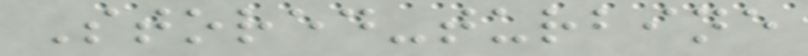Stored-turbine
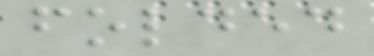folded
